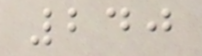240
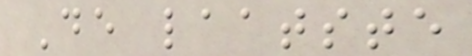De laatste
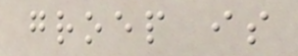groep is
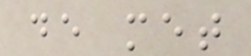de met
